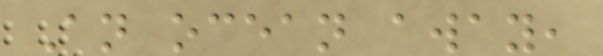An ocean away,
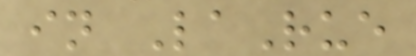in LaRue
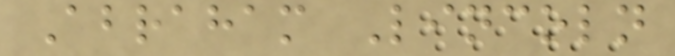Abraham Lincoln
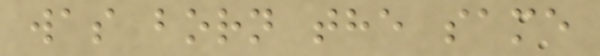was born the same
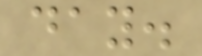day.
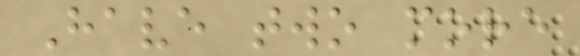Have two more
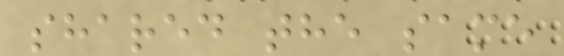shared the same
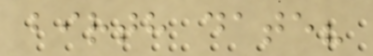birth date?
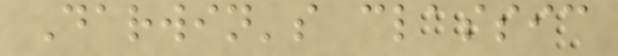Darwin's classic
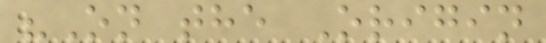"On the Origin
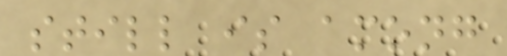still is among
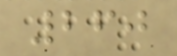260
